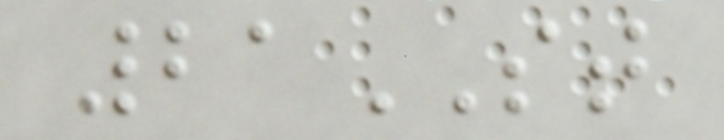21ST
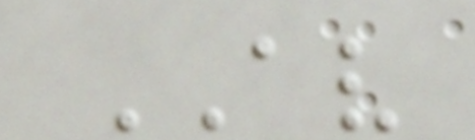AV
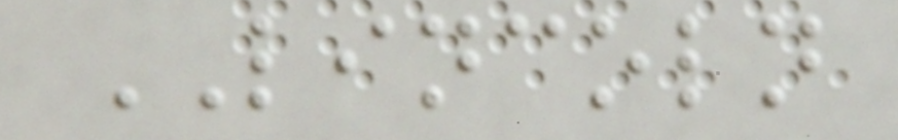LINCOLN
